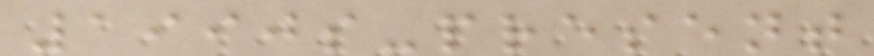1990s-present
